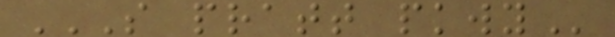S PRATT PKWY
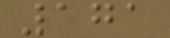171
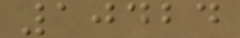10424
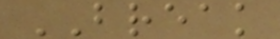BREAK
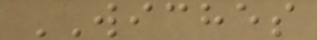WICHES
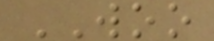WOO
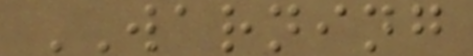WARNING
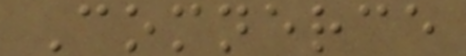Comnerce
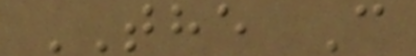THE C
